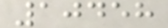10458
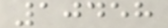10458
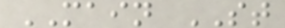MAIN ST
